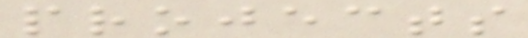projects
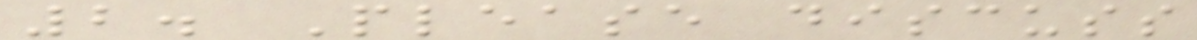2. Please discuss
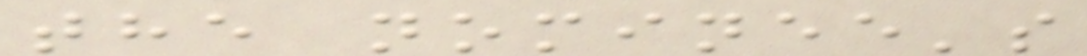the nominee's
